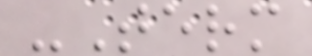-Term
